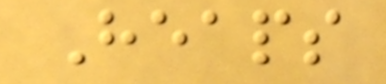Heaps
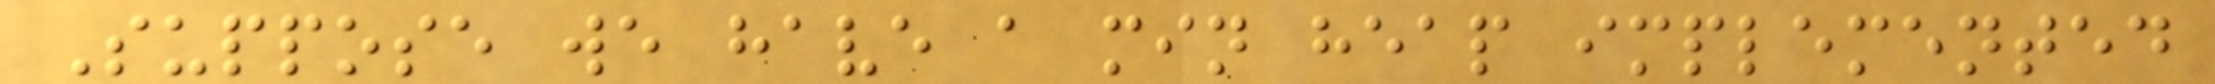Suppose we have a min heap implemented
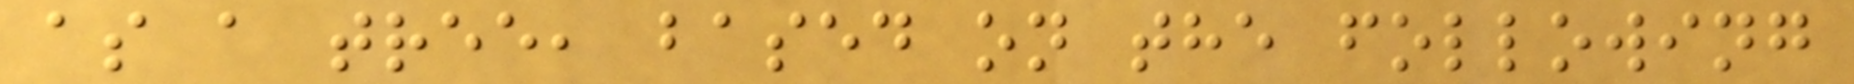as a tree, based on the following
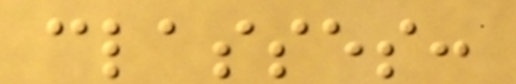classes:
